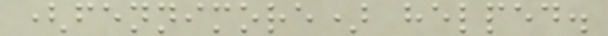(fennimore) helped.
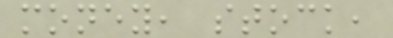money, stock,
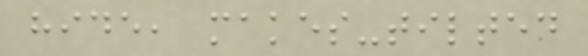hide, makes-tilted
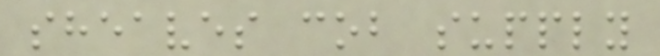sheaves cob supply
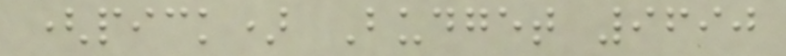(pick) Budget 9690
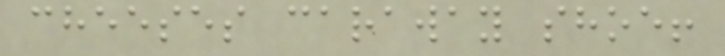cheeses caraway shoe!
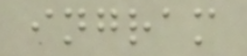ingram
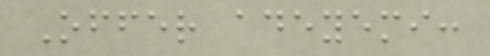Offer adeyemi:
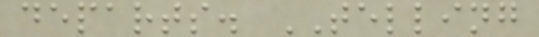departs. TELLING
